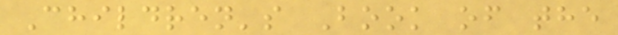Children's Book of the
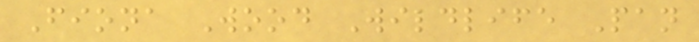Fiona Wood Wildlife Pan
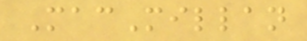MacMillan
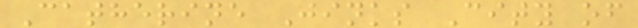Catherine Jinks City of
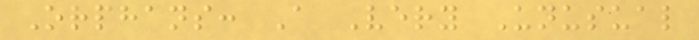Orphans: A Very Unusual
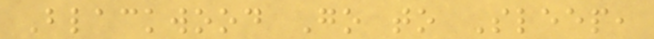Blackwood Go to Sleep,
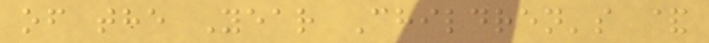of the Year Children's &
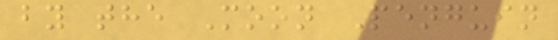by the Moon Penguin
